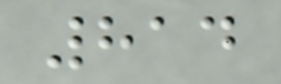814
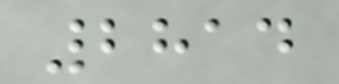2814
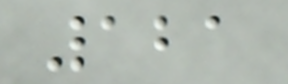121
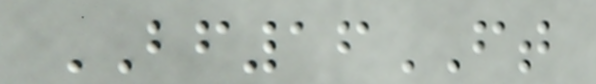BF16FT
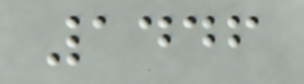1446
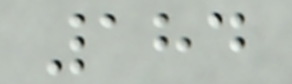184
